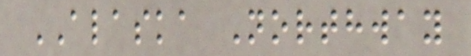ALASKA Northway
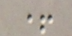+
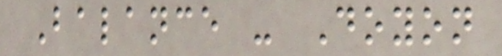Balance - Doyon
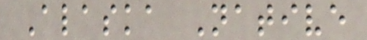Alaska Native
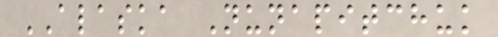ALASKA Nunapitchuk
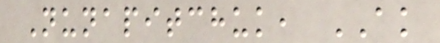Nunapitchuk, AK
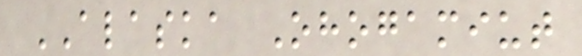ALASKA Ohogamiut
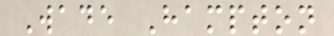Wade Hampton
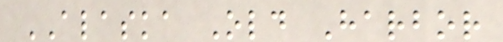ALASKA Old Harbor
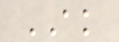AK
